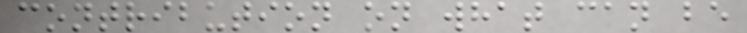contribution on what can be
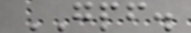GPF.
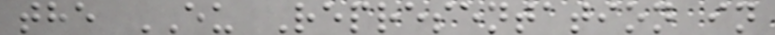the EU Representation in
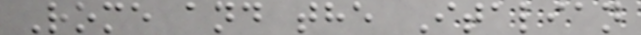Rome and the Italian
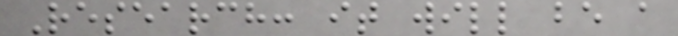Research: it will be a
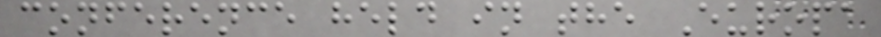conference held in the Europa
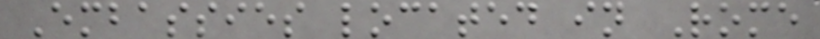Embassies located in Rome
